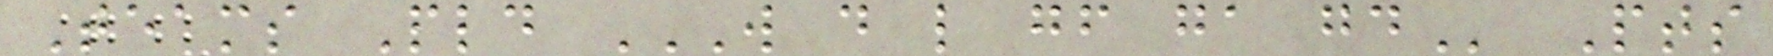Teams Pld W D L GF GA GD Pts
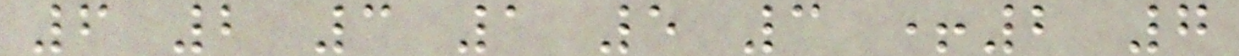6 2 3 1 5 3 +2 7
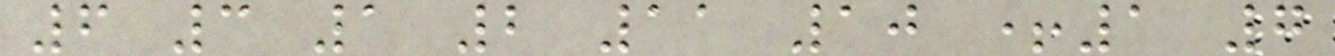6 3 1 2 11 10 +1 7
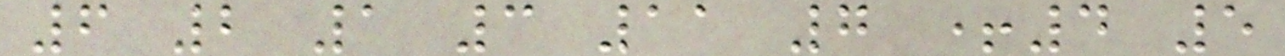6 2 1 3 11 7 +4 5
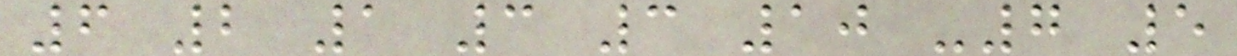6 2 1 3 3 10 -7 5
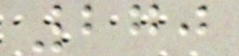270
